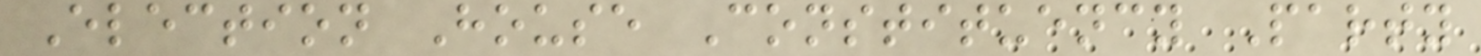Election House Constituency Party
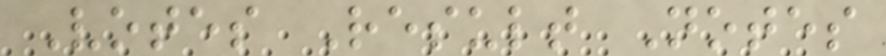Votes Result Notes
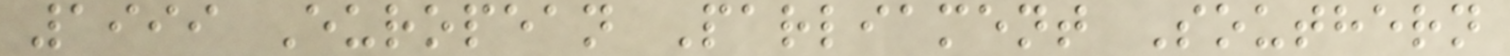1999 European Parliament Southern
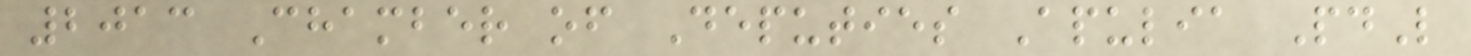2013 Chamber of Deputies Apulia PdL
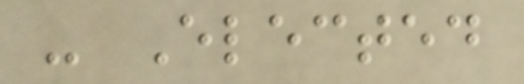- Elected
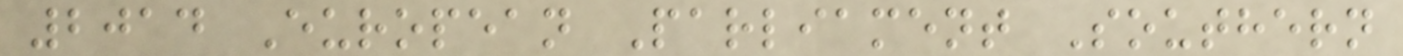2014 European Parliament Southern
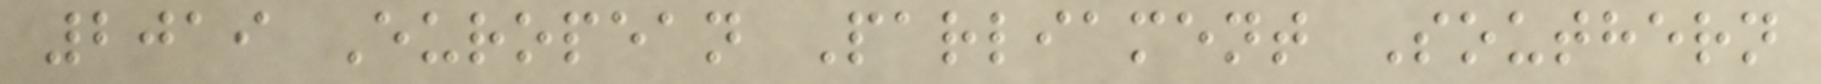2019 European Parliament Southern
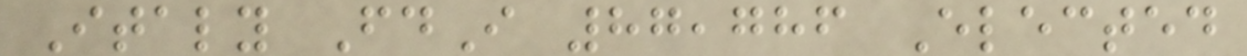Italy FdI 87,786 Elected
